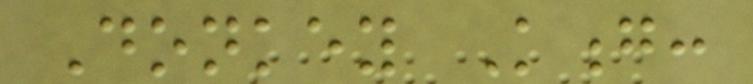Donkey Kong:
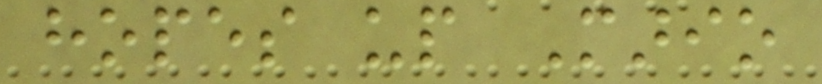hopes up Mario
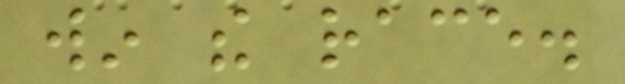win the race.
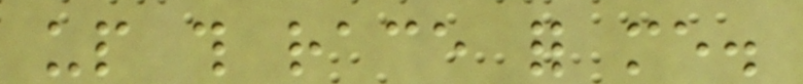up this race for me.
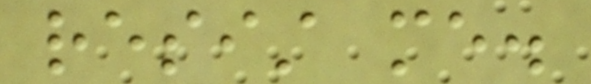resist me.
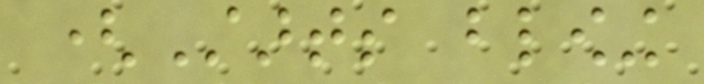(Starts blowing
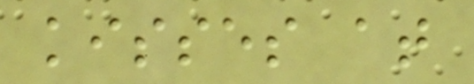kisses at
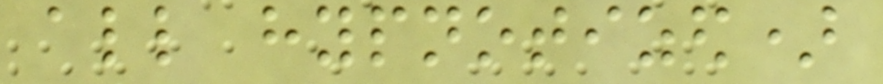all hypnotized)
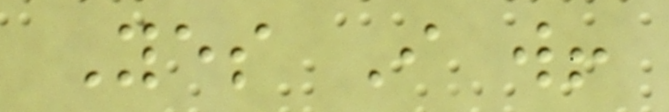Yes I will!
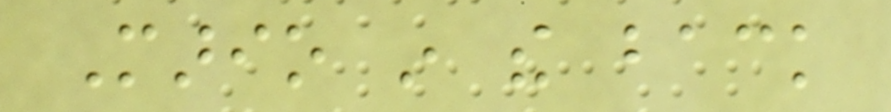Mario in the back
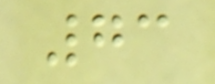73
